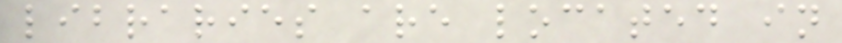libraries are located in
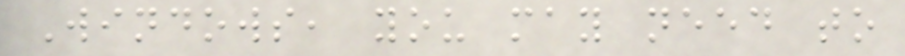Windows, you may need to
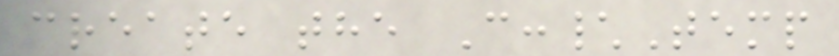create the C:\Temp
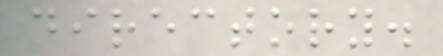directory.
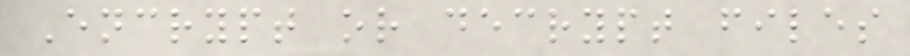Encrypt or decrypt files
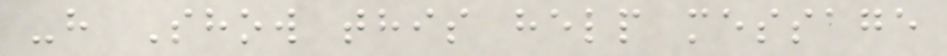-h Show this help message
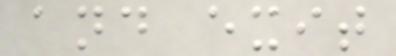and exit
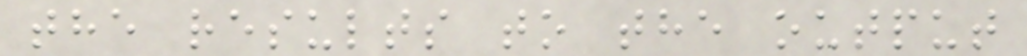the results to the output
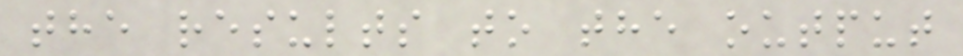the results to the output
